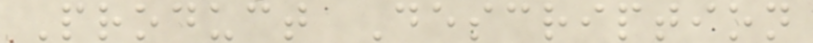Product Description
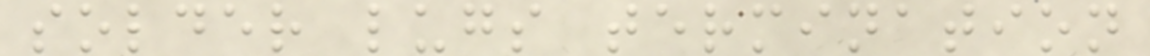solder lugs termination
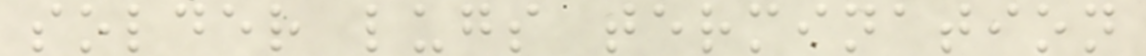solder lugs termination
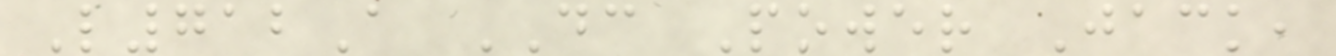L712A DC Power Jack,
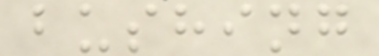bushing
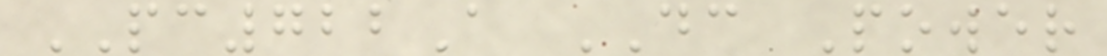PC722A DC Power
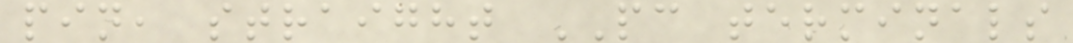pin, straight PC terminals
